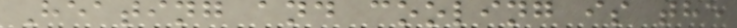Heating and cooling is the
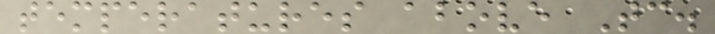temperatures above Tc.
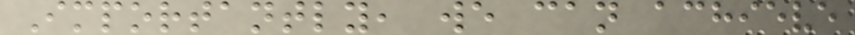Importantly, we can achieve
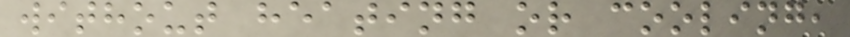without heating or cooling,
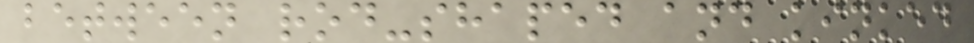between rod-shaped and kinked
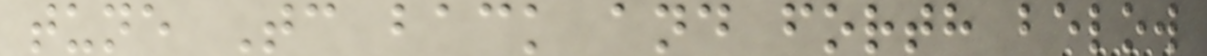tune Tc back and forth below
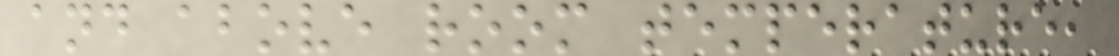and above room temperature,
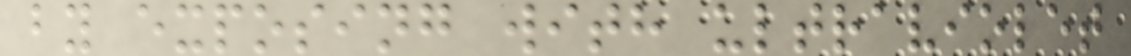by exposing with ultraviolet
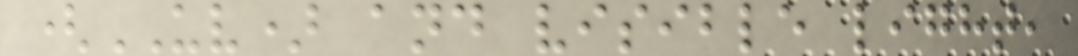(UV) and visible light,
